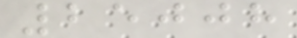25008
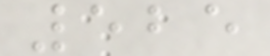525
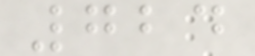724
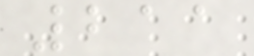211
